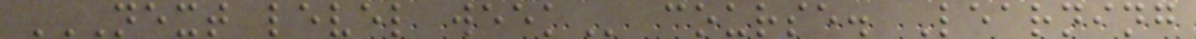NEXT LEVEL WEEK course. Learning
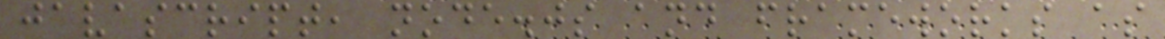javascript, node.js and frameworks as
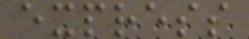express
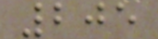205
